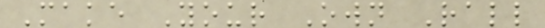Make Your Own Rall
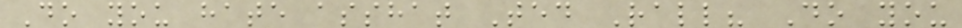Do you hate asshat Ted Rall? Do you
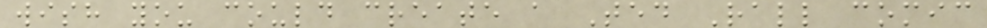wish you could create a Ted Rall comic
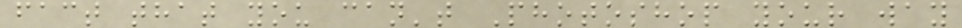fact that you can't Photoshop your way
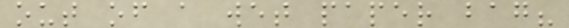out of a wet paper bag?
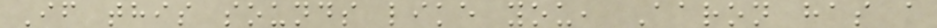If this sounds like you, Aaron has a
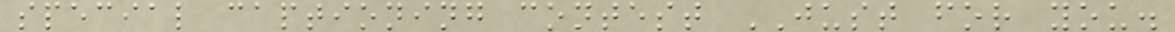special captioning contest JUST for you.
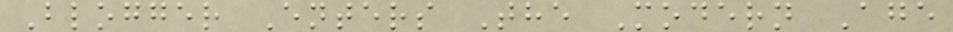Blogger Enters The Modern Age
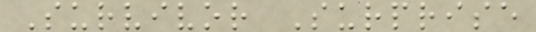Survivor Surprise
